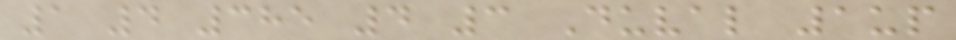1 4 385 4 3 Duval 1up
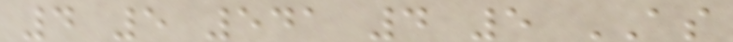4 5 541 4 5 AS
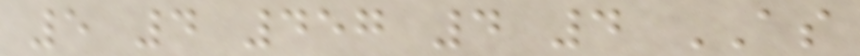5 4 457 4 4 AS
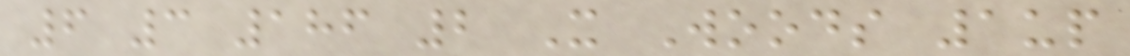6 3 186 2 X Woods 1up
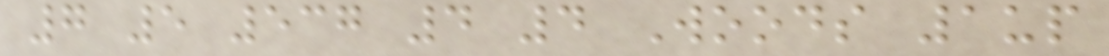7 5 537 4 4 Woods 1up
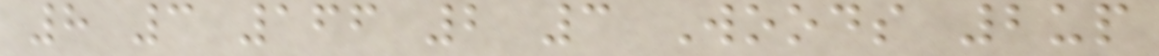8 3 166 2 3 Woods 2up
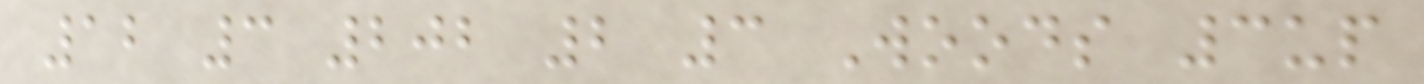12 3 202 2 3 Woods 3up
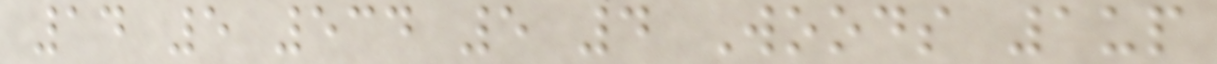14 5 534 5 4 Woods 1up
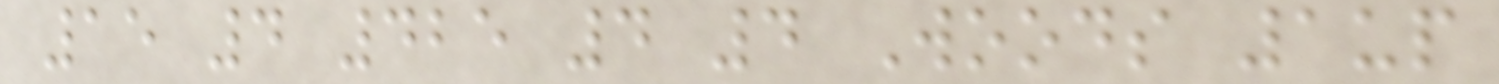15 4 425 4 4 Woods 1up
